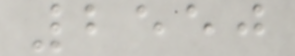2550
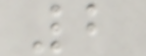2
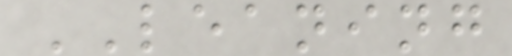LEANING
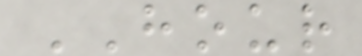HOUR
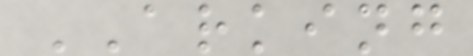ARKING
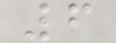6
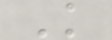K
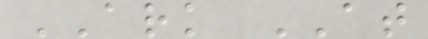ARK AT
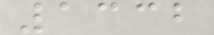1332
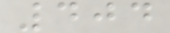404
